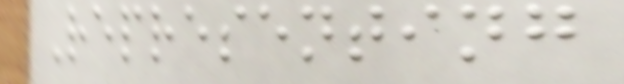Representing
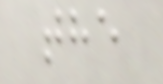the
